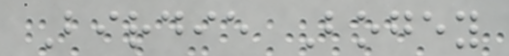Birdie Bogey
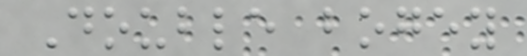Double bogey
